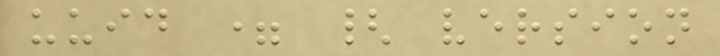uuid = { version
